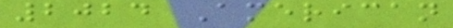2024 American
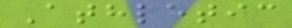Athletic
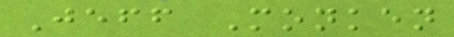Jeff Monken
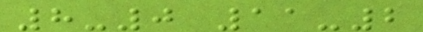8-0 11-2
